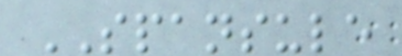SPANSULE
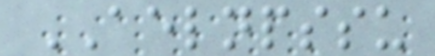AELNPSSU
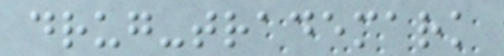drug-trademark
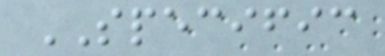SPECIFIC
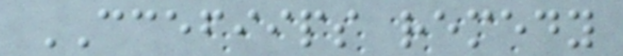CCEFIIPS remedy
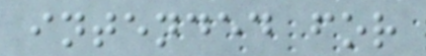intended for
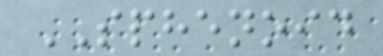SPHENOID
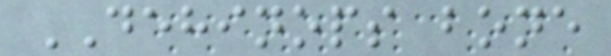DEHINOPS bone
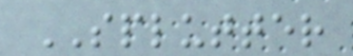SPLUTTER
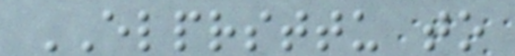ELPRSTTU to
